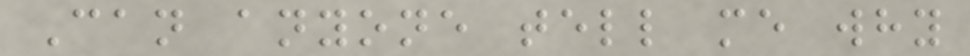Can anyone tell me why
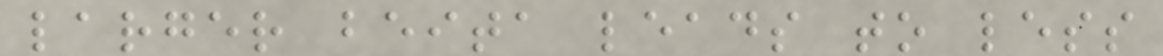larger beita leads to less
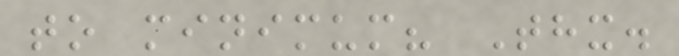to minimum? Thx.
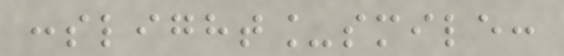:slight_smile:
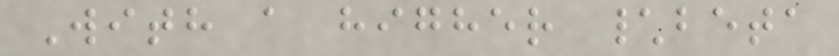With a higher \beta
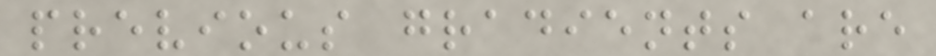previous gradients are
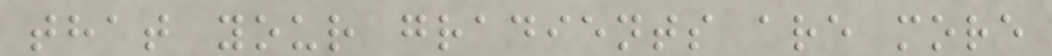that your gradients are more
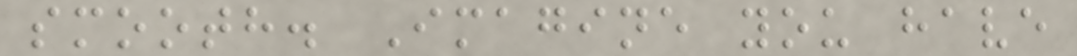smooth. Imagine you have
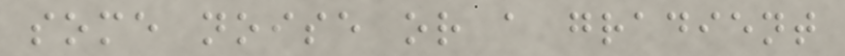some noise or a gradient
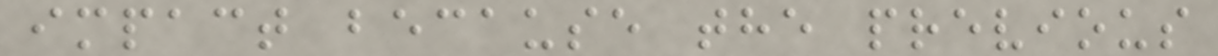impact because the previous
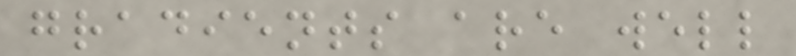gradients are well
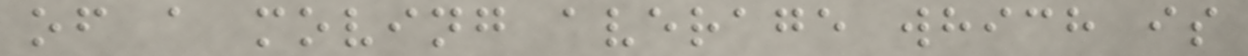of a moving average which is
